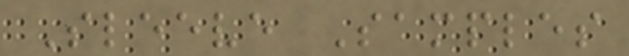Sleeve Samples
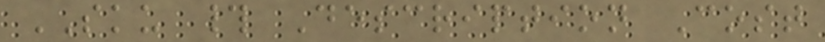SKU # Description Cost
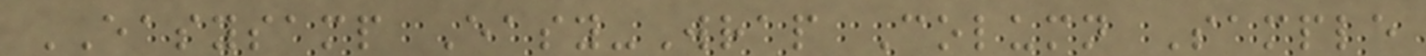EASYSAMP Easy-Wrap Column Sample
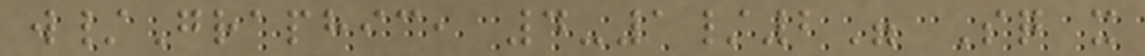w/Graphic, 4-1/2" Sq x
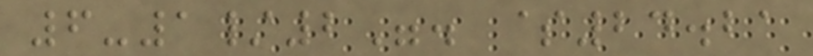6-1/2". $24.21
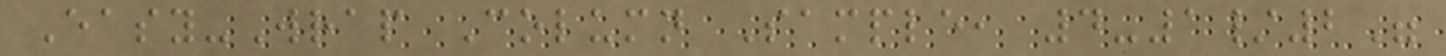Easy-Wrap Column Sample, 4-1/2"
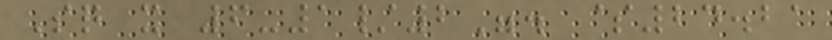Sq x 6-1/2". $24.21
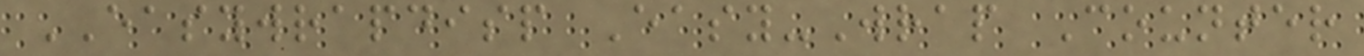EASYWRAPDISP Easy-Wrap Counter
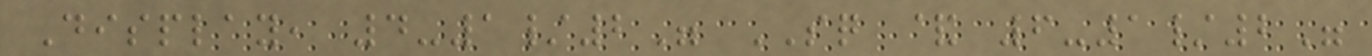Display, 4-1/2" SQ & 6-1/2"
